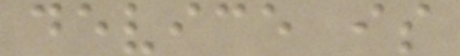device is
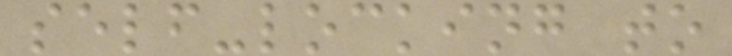self-locking to
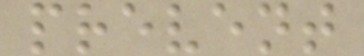prevent
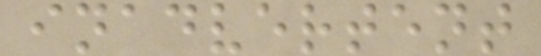inadvertent
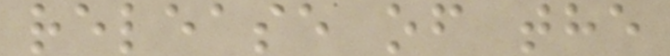release of the
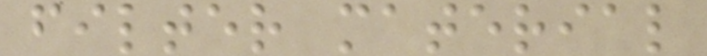filter material
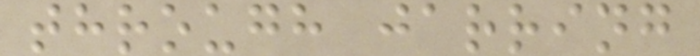through jarring
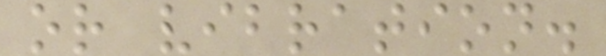or vibration.
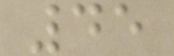45
